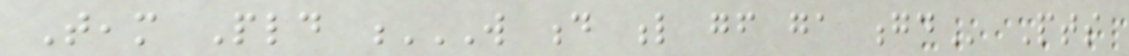Team Pld W D L GF GA GD Pts
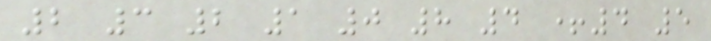2 3 2 1 0 8 4 +4 5
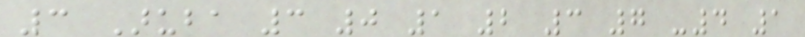3 Aruba 3 0 1 2 3 7 -4 1
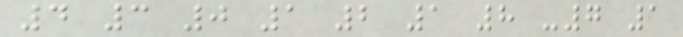4 3 0 1 2 1 8 -7 1
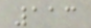113
